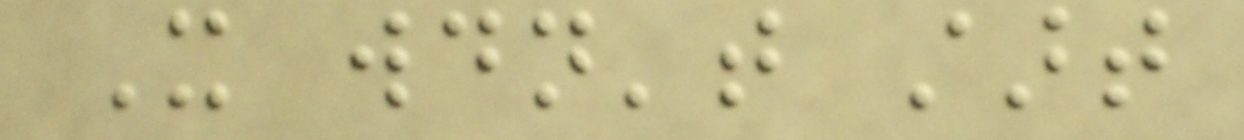It wouldn't start
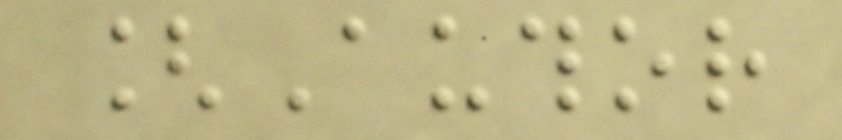[Author
